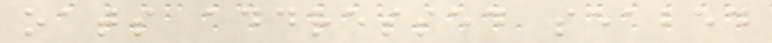oats addressed seabed
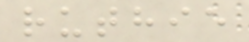ruthie
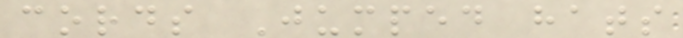cords Jumped hats
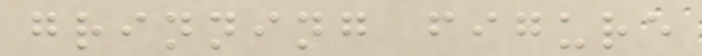grinning figure
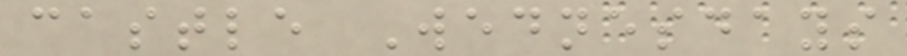castle Wednesdays
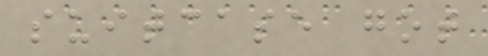suitcase got
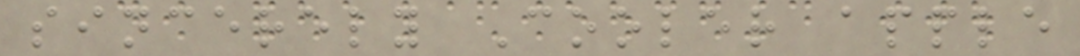sincerely Cooler apple
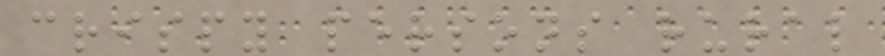crispy persons rural
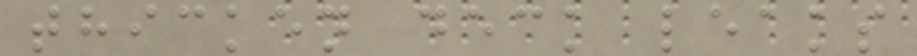thicken deck leaks
